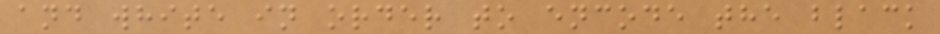and white in order to encode the black
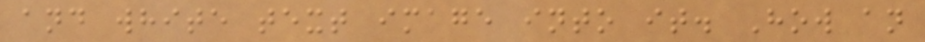and white text image into it. How an
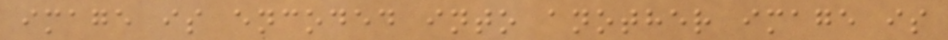image is encoded into another image is
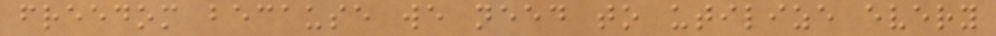freedom because we need to utilize every
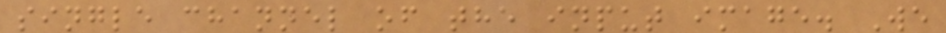single channel of the input image. We
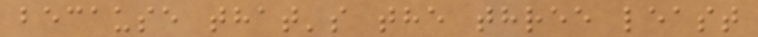because that's the three least
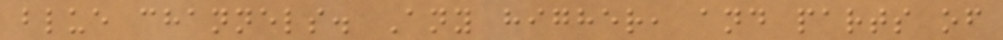blue channels. Any higher, and parts of
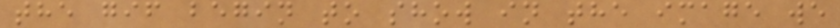the gif begin to show in the image we
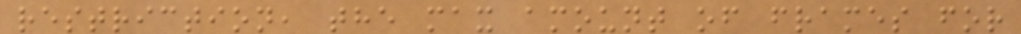restriction, the max amount of frames for
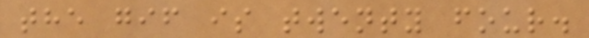the gif is twenty four.
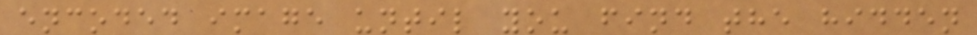encoded image until you find the hidden
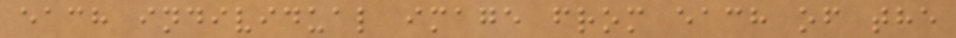each individual image from each of the
